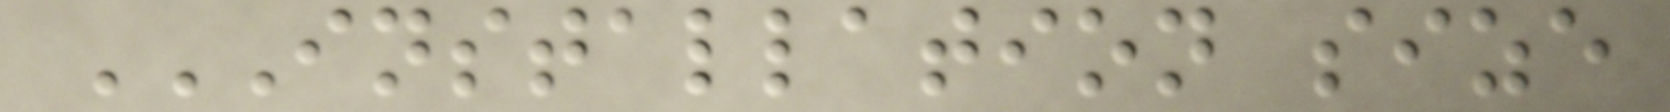INSTALLATION SIZE
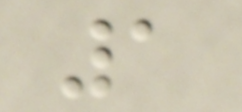1
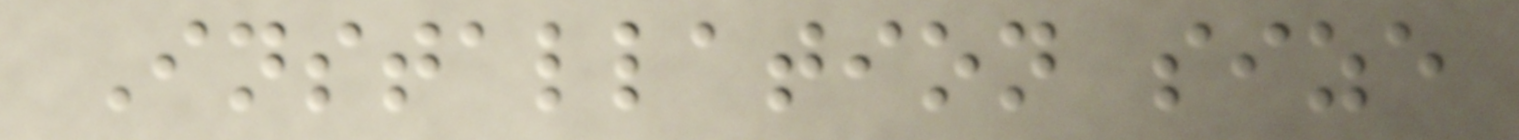Installation size
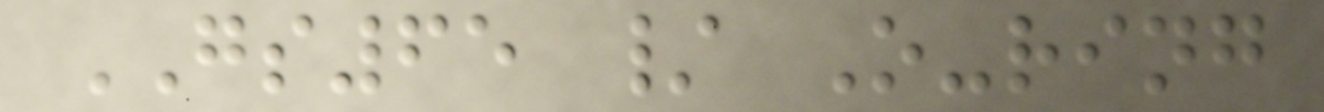GS65 / O-ring
